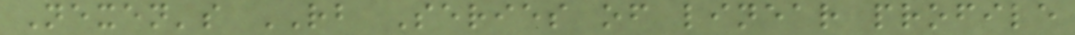Nexen's RB Series of linear profile
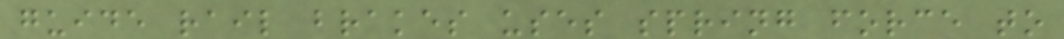guide rail brakes uses spring force to
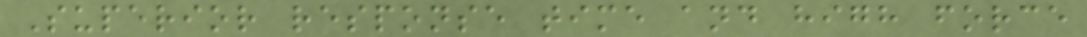Superior response time and high force
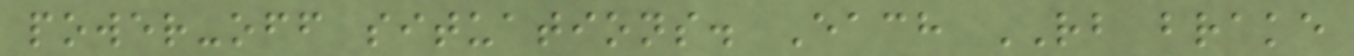power-off situations. Each RB brake
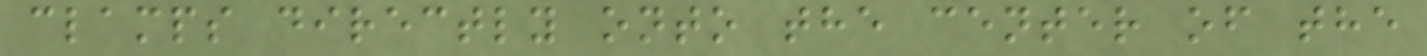clamps directly onto the center of the
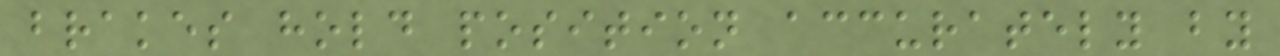brakes hold position accurately by
